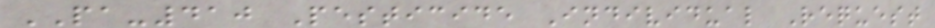PA-410 Pesticide Individual Request
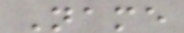Name
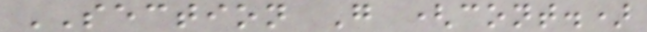SECTION G (cont.)
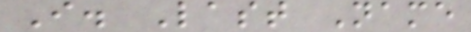I. Last Name
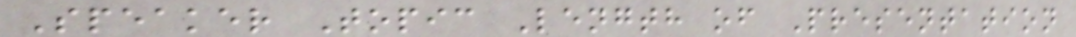Speaker Topic Length of Presentation
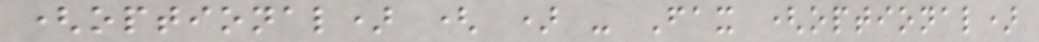(optional) ( ) - Fax (optional)
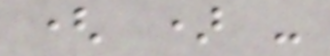( ) -
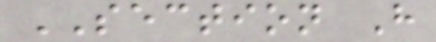SECTION H
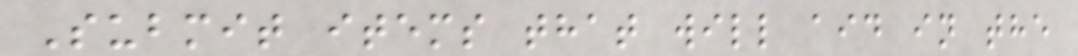Submit items that will aid in the
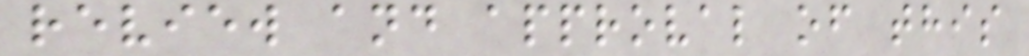review and approval of this
